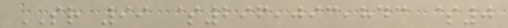SR 99 $296,093,843 $0
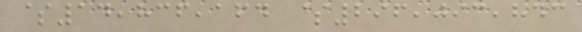$14,836,164 $296,093,843
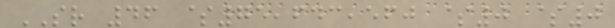SR 46 $75,643,560 $0 $0
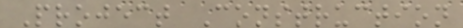Project Construction
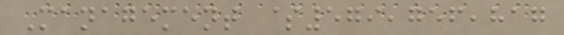Management $579,756,817
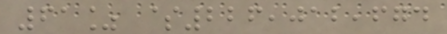61% $226,012,674
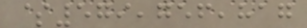$579,756,817
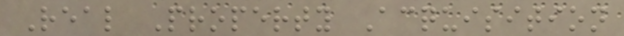Real Property Acquisition
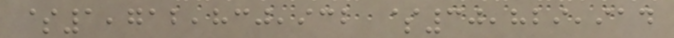$1,712,830,932 $30,829,914
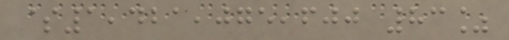$1,421,075,600 83%
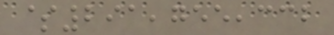$291,755,332
